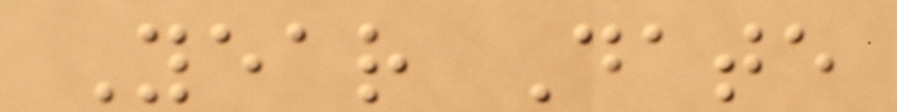Year Date
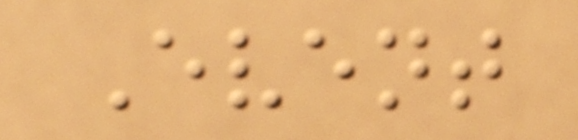Event
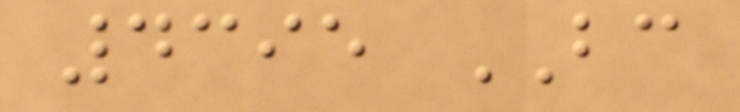4395 BC
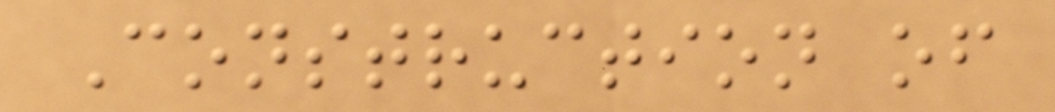Construction of
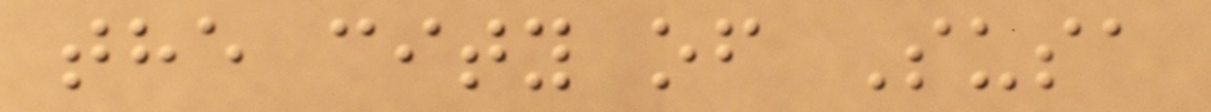the city of Susa
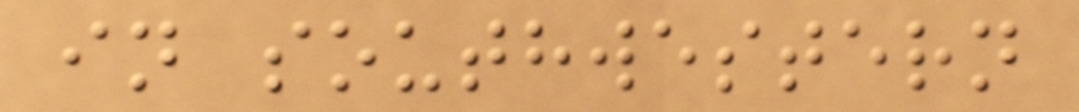in southwestern
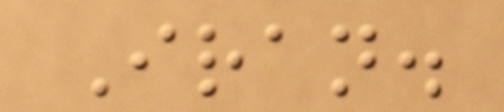Iran.
